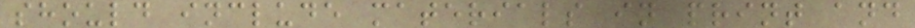should include materials in print and
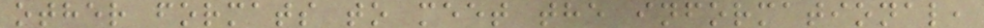other formats to meet the informational,
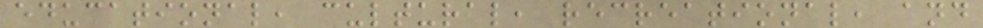educational, cultural, recreational, and
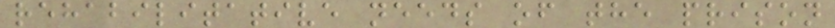rehabilitative needs of the prison
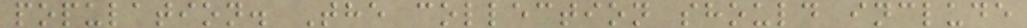population. The collection should include
